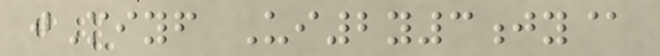jMiyf Ui2y3jy@
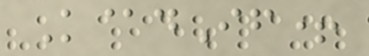K@dIf+
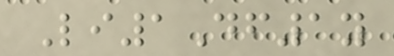Li1Df1y
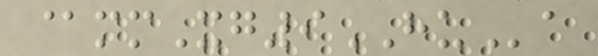@mmXg9HUa
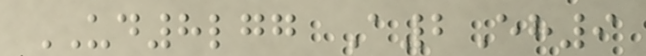UD8lgg A2Eh9
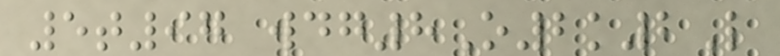5t97 wdg8O2k2L
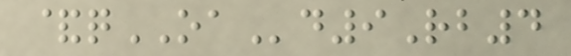&qOAd9Rb4
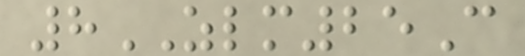8ZLM25C
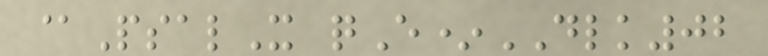@PsalX qE*DLK02
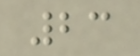23
